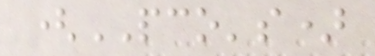(PCO's)
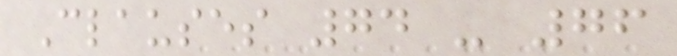Clauses 74 - 76
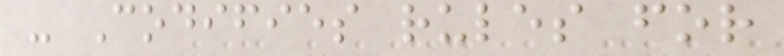- Codifies rules for
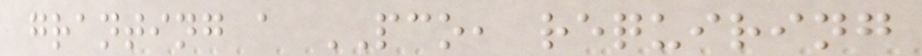granting a PCO, requiring
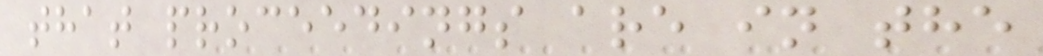that proceedings are in the
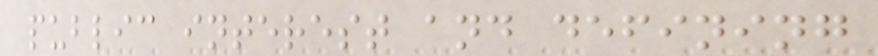public interest and defining
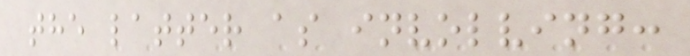the latter as involving:
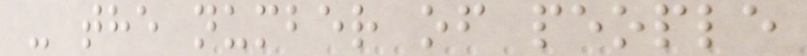- the number of people
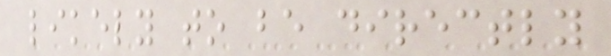likely to be directly
